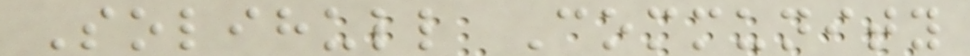Solihull Community
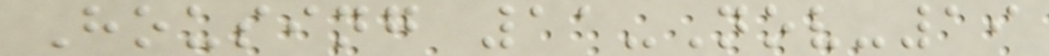Housing 11-Nov-19
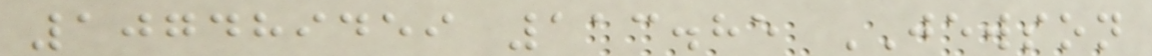107489459 113.85 JEWSON
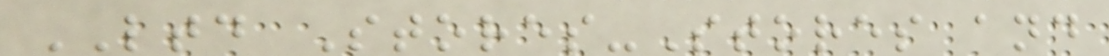LTD Stores-Stores and
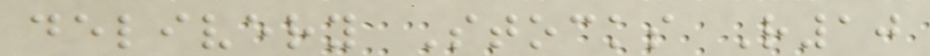delivery Stocks R10
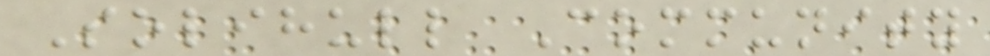Solihull Community
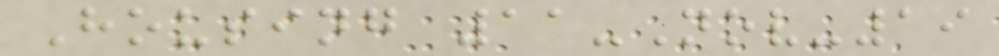Housing 11-Nov-19
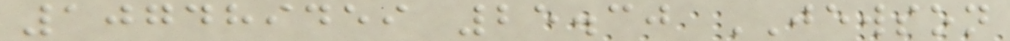107489459 25.30 JEWSON
